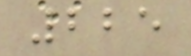225
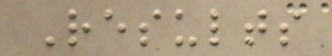Results
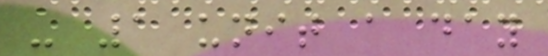- 1 unit a day
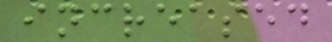increased
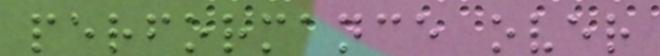performance over
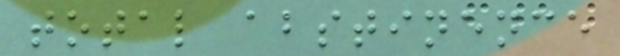total abstinence
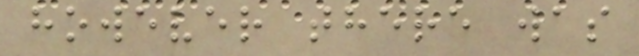however there was
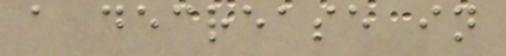a decrease in
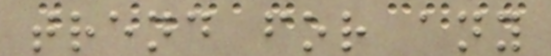trend for any
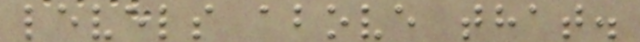levels above that.
